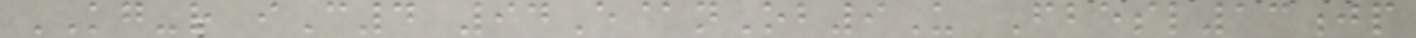KG-r iC4 94E@nOb9U Fbesl13jp
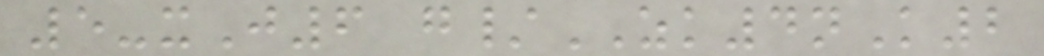5-xJ6 g/ZK4nK2
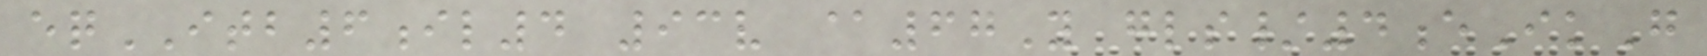eqITB6il4 93v @67Y gls/4eIkG
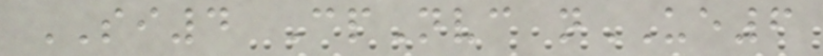SI4 CpNvc nUE6
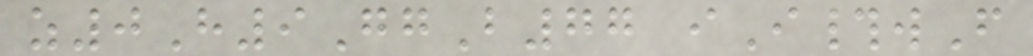z0H9GgB77 iI#wF
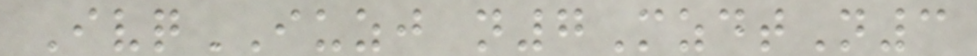IvqIUZJ n7MzdtN3
